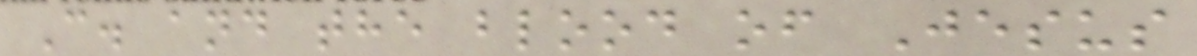C. and the blood of Jesus
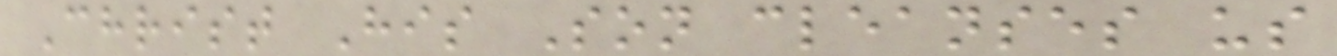Christ His Son cleanses us
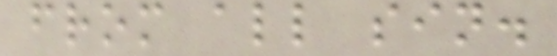from all sin.
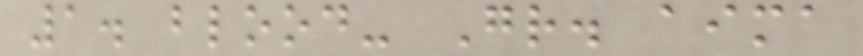1. blood- Gr. aima
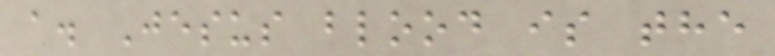a. Jesus blood is the
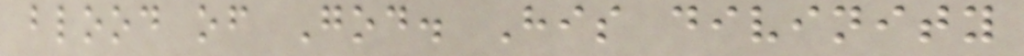blood of God. His divinity
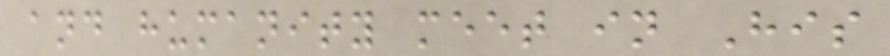and humanity meet in His
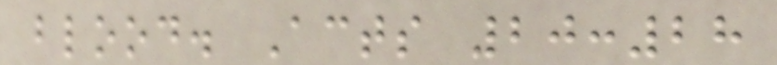blood. Acts 20:28
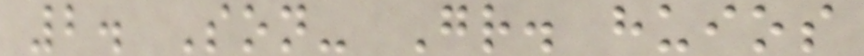2. Son- Gr. huios
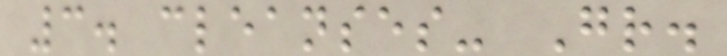3. cleanses- Gr.
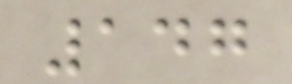147
